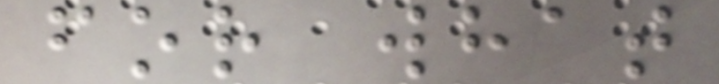for what
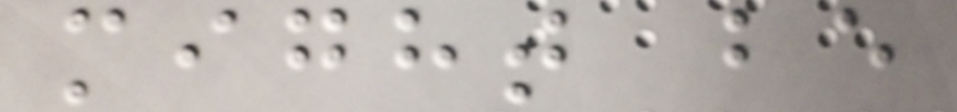might be
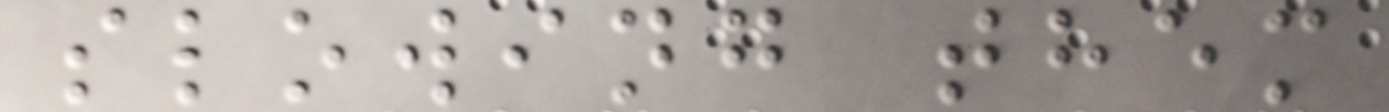slowing them
